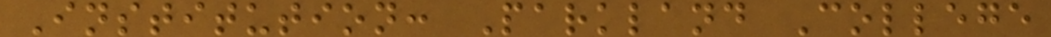Institution: Parkland College
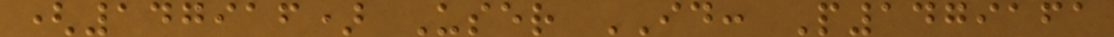(147916) User ID: P1479161
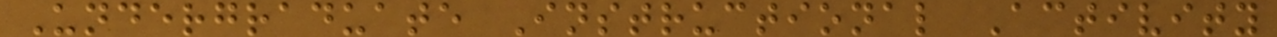Undergraduate Instructional Activity
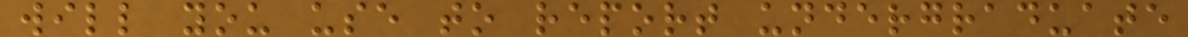will you use to report undergraduate
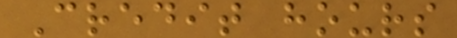Credit hours
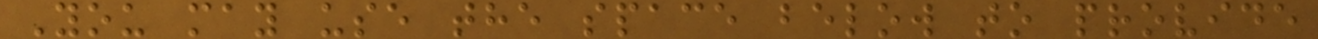You may use the space below to provide
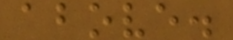above.
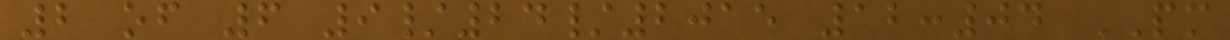2 of 6 9/24/2015 12:04 PM
